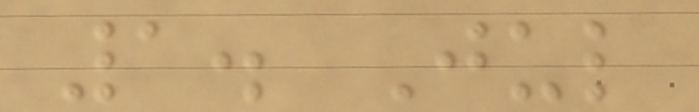1. Jul
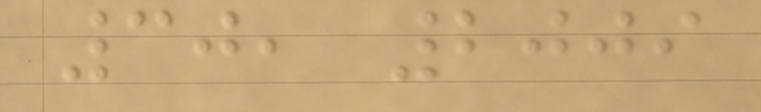30, 2009
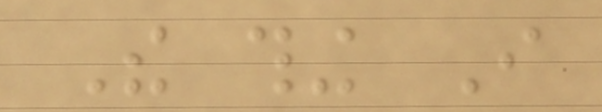The thing I
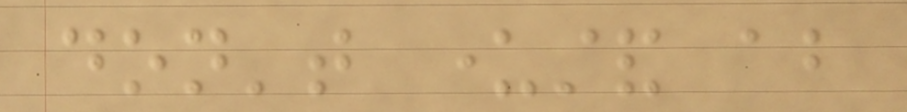don't understand about
